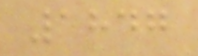1847
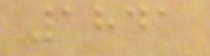1841
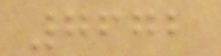7672
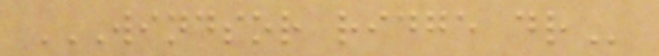WINDSOR RIDGE DR
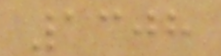1308
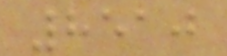8510
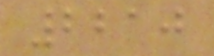2210
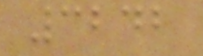3242
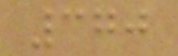370
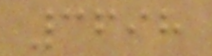3698
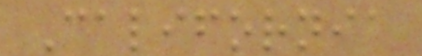California
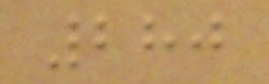280
